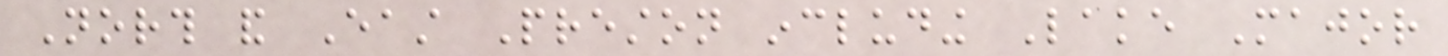North and East Preston including Lake Major
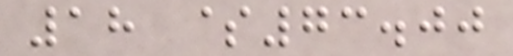18 $73.00
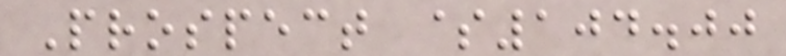Prospect $104.00
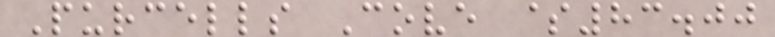Purcells Cove $83.00
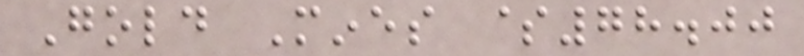Gold Mines $78.00
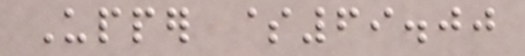Upper $69.00
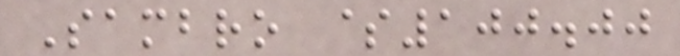Sambro $100.00
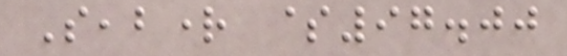Seabright $97.00
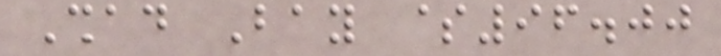Shad Bay $96.00
